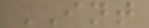INT
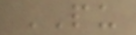PU
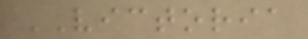VICTORIA
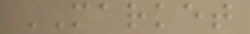MARKET
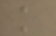k
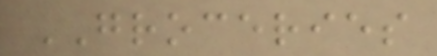GROCERIES
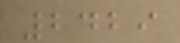2429
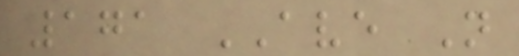171 AVE N
